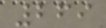269
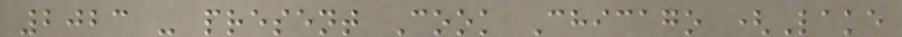2023 - present Cook Chicago (Lake
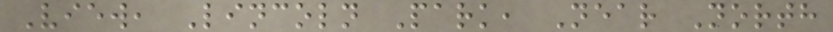View, Lincoln Park, Near North
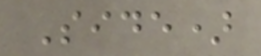Side)
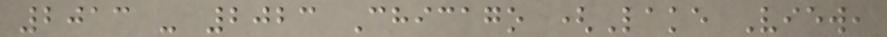2013 - 2023 Chicago (Lake View,
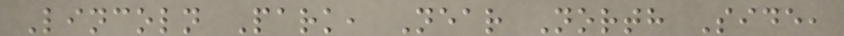Lincoln Park, Near North Side,
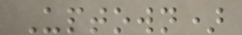Uptown)
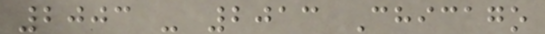2003 - 2013 Chicago
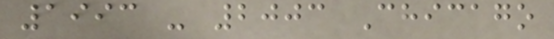1993 - 2003 Chicago
